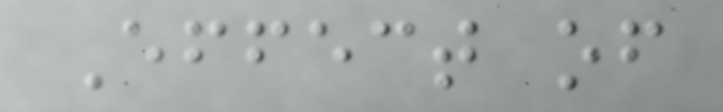Effect of
